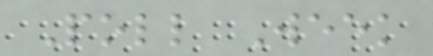Poll Week
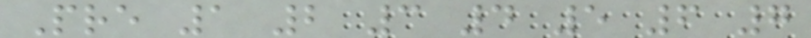Pre 1 2 3 4 5 6 7
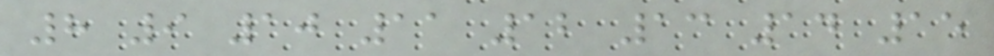8 9 10 11 12 13 14 15
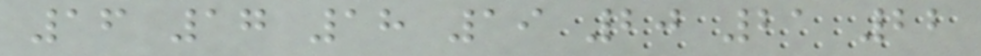16 17 18 19 20 21 22
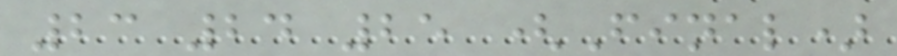23 24 25 (Final)
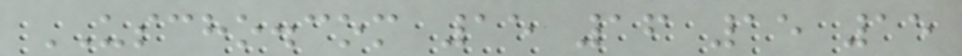USCHO.com 15 16 15 15
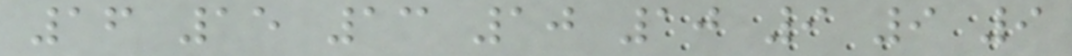16 15 13 10 10 9 9 9
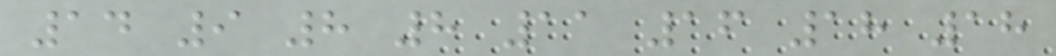14 9 8 8 11 16 18 18
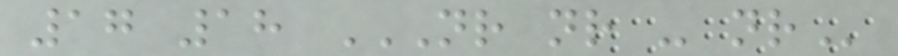17 18 NR NR - NR
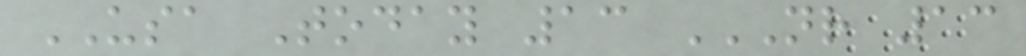USA Today 13 NR 13
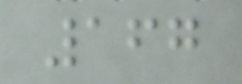167
